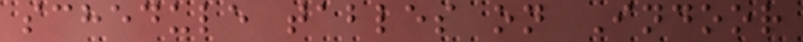schedule tables on Indoor
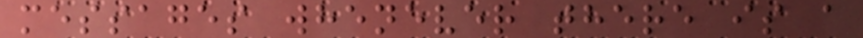messages whenever there is a
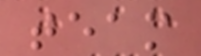team
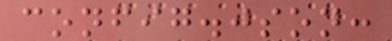config.json:
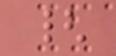{
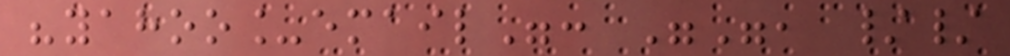"yahoo_email": "", //
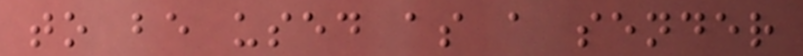to be used as a sender
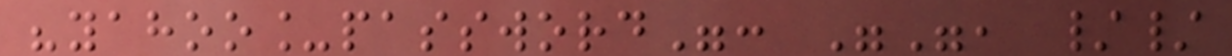"yahoo_password": "", //
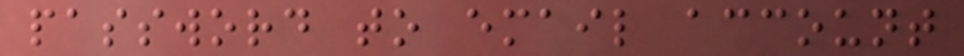password to email account
